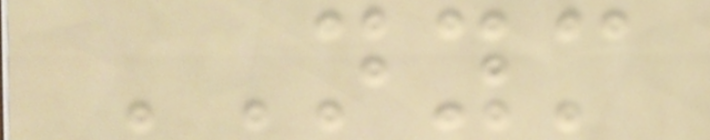NYM
